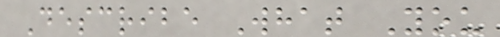Describe What You
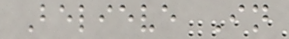Believe In
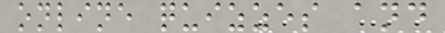online quizzes and
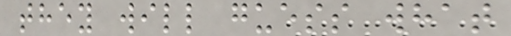they will guess what
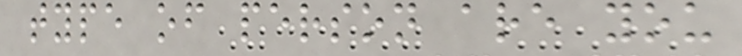type of person are you
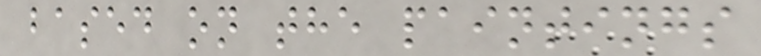based on the paintings
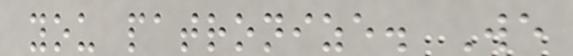you patronize. We
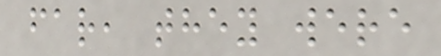far, they were
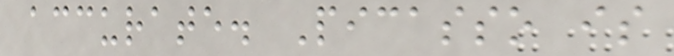accurate. Picasso is
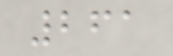261
